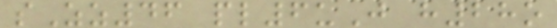sZz46 pl6uJ h28o
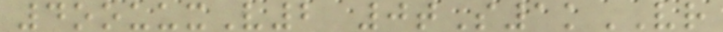4oouuxV2 0tS1kVR
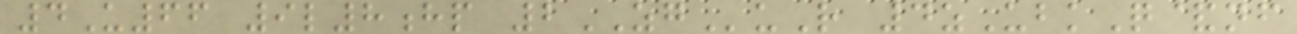4U66 9l8hp 2ZGuR 4zUbkQ&nf
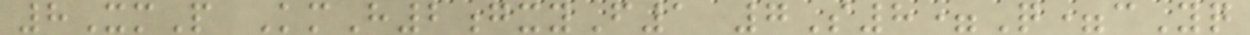8XmP KmH2gxyF1 7S8=Q=cYq
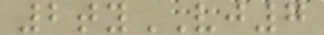2tyVJ7
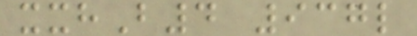xxhB4 937l
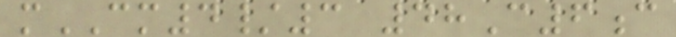mCM4/3 48C6c
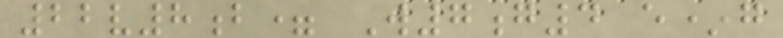22v8b= W7g4 e*g
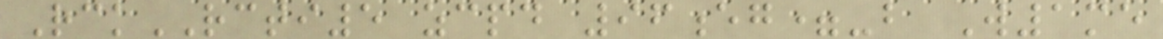RckRCTI5 zcpd 96eg=-b W1me
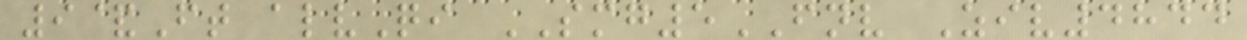9&Ft alvQi SMG5FNV Ziv4844
